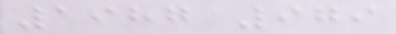1987 979
